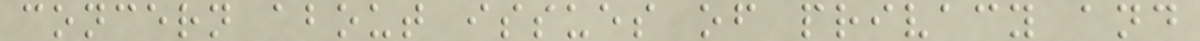concern about issues of privacy and
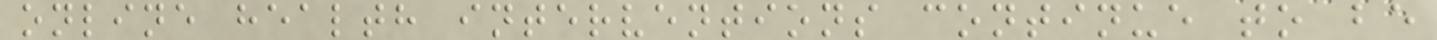online health interventions continue to be
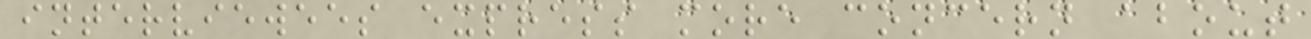interviewees express more concern about
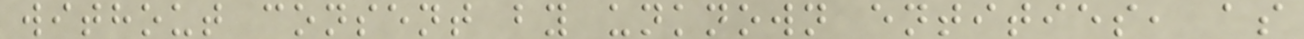without consent by unknown entities, as
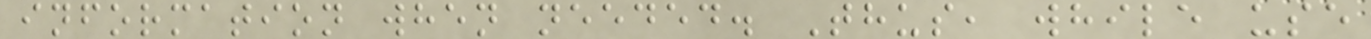information when needed. Thus, while use
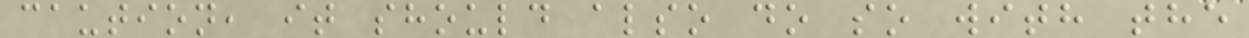caution, it should also do so with the
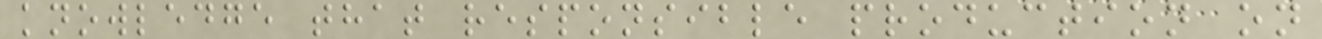knowledge that responsible production on
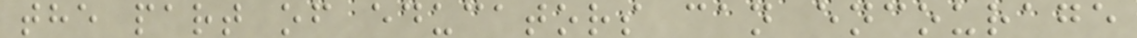the part of educators can encourage
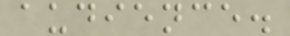audience.
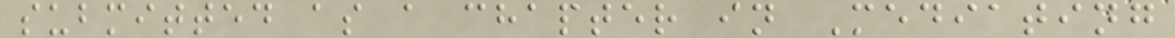submitted as a chapter in Mediating
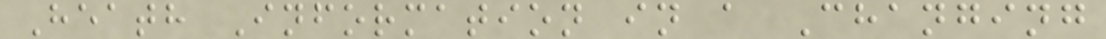Heath Information in a Changing
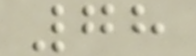78
